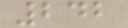242
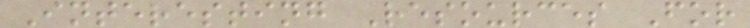Interesting Resources For
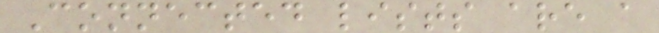Connected lists are a
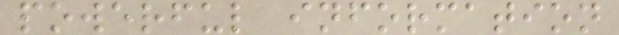powerful information
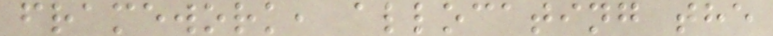framework, allocating the
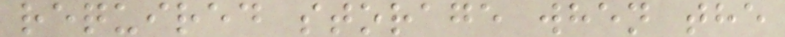required storage when the
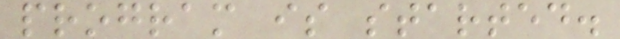program is started.
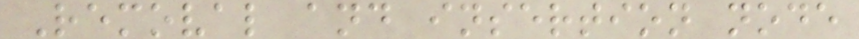Removal and insertion node
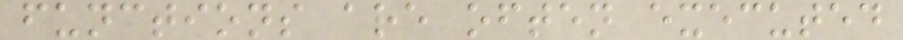functions are often executed
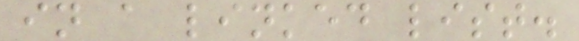in a linked list.
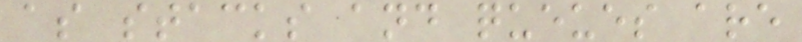as stacks and queues are
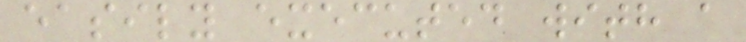easily executed with a
